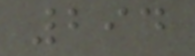294
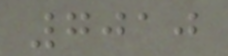7010
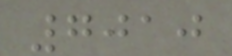7010
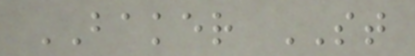BAKER ST
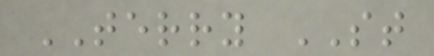TERRY ST
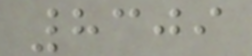8309
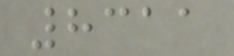8311
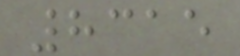8315
